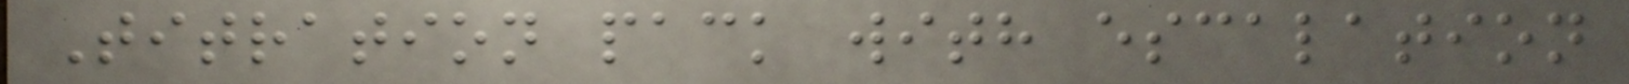Titration pack with escalation
